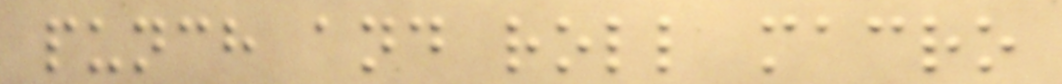punch and roll macro
